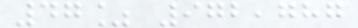47% 972,787
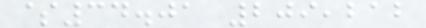$34.01 209,212
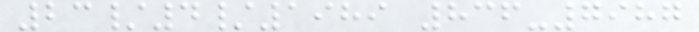23/4/1989 836-7987
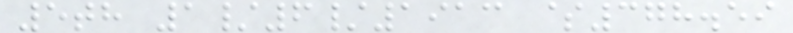5th 1/6/1913 $378.59
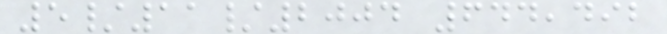5/11/2004 644,492
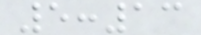5:13
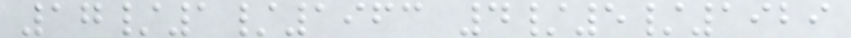17/1/1963 4/5/1929
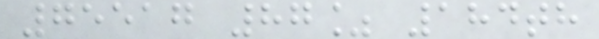75517 87% 184th
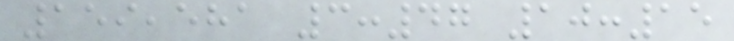159,581 3:47 10:15
